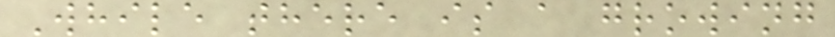While there is a growing
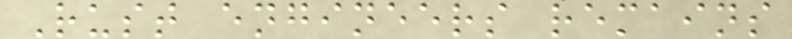Rust engineers remains
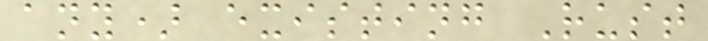any) existing Rust
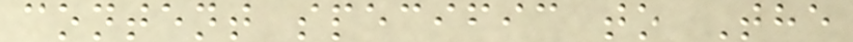content specific to The
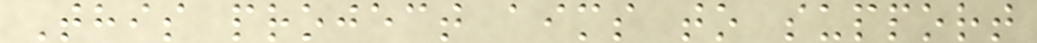This project aims to support
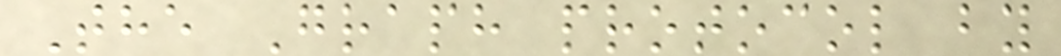The Graph protocol by
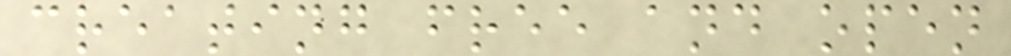creating free and open
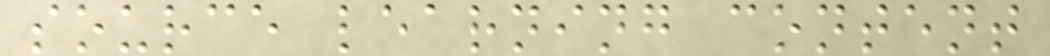source learning content
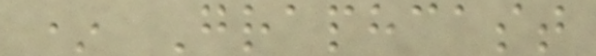* Graphcast
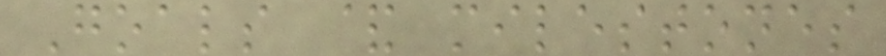Goals & milestones
